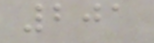201
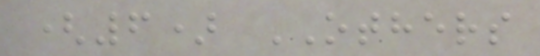(6) OTHERS
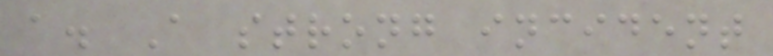a. A strong incident
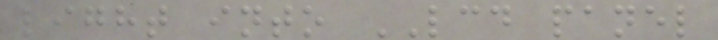light into LCD panel
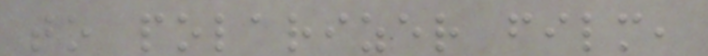to polarizer film,
